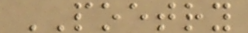POETRY
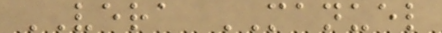VERA MANUEL
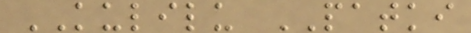KULILU PATKI
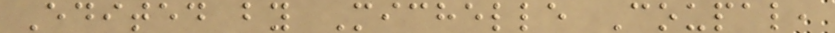Edited by Michelle Coupal,
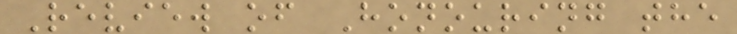Review of Honouring the
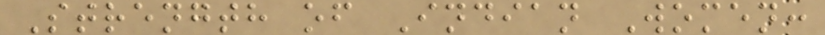Strength of Indian Women:
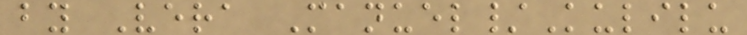by Vera Manuel/Kulilu
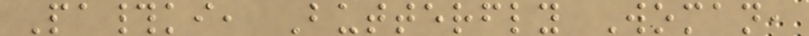Pa#ki, Butterfly Woman,
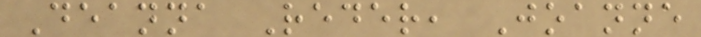Deanna Reder, Joanne
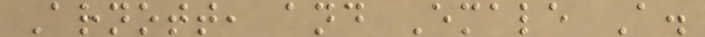Arnott, and Emale A.
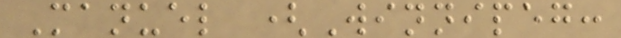Manuel (Winnipeg:
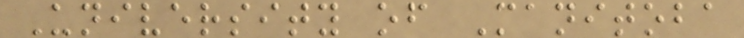University of Manitoba
